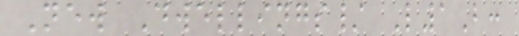New Dwellings/ L1B:
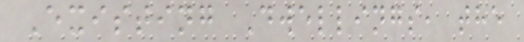Existing Dwellings, the
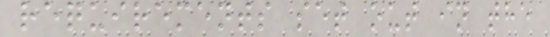requirements set out in the
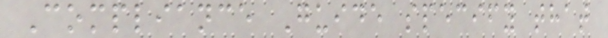Compliance Guide specify that
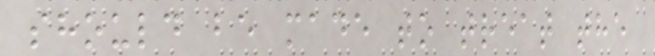should be made to treat the
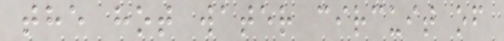the hot water circuit of
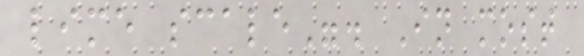lime scale". In most
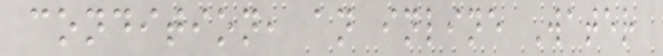condition, an inline Water
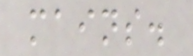mains.
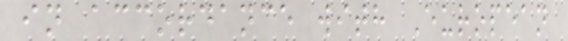in accordance with European
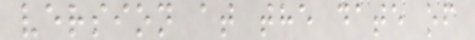version at the date of
